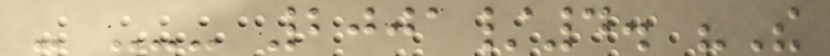- --- 2001/4. "The
